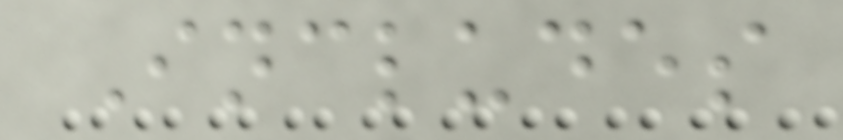Includes
